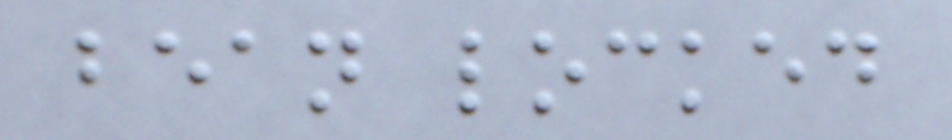bean locked
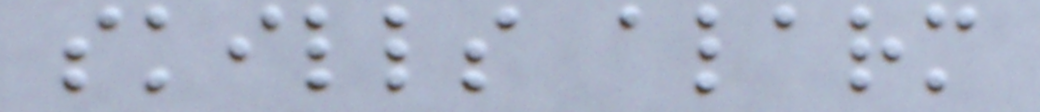skills alarm
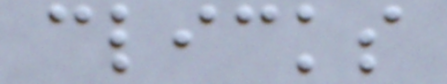clicks
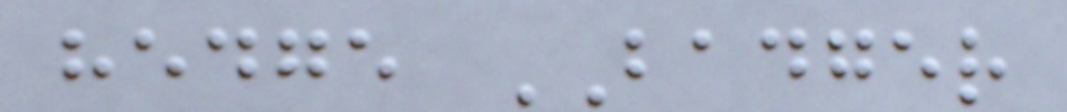hedge BADGER
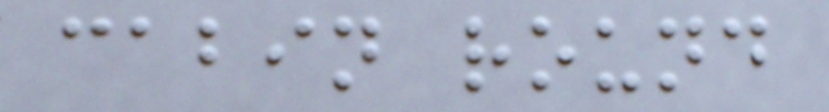cabin round
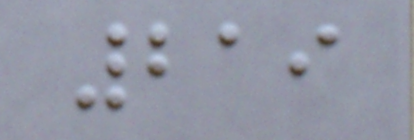219
